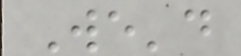We'd
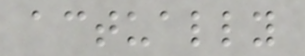actually
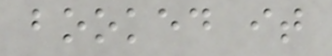booked it
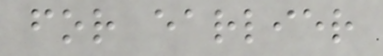for earlier
